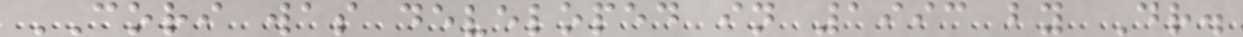CORI was developed in 1993 by Dr.
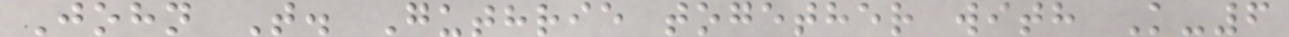John T. Guthrie together with K-6
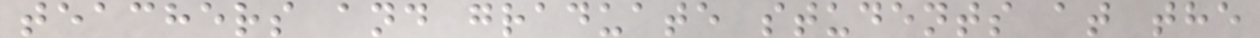teachers and graduate students at the
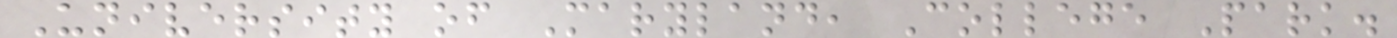University of Maryland, College Park.
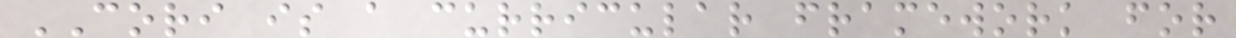CORI is a curricular framework for
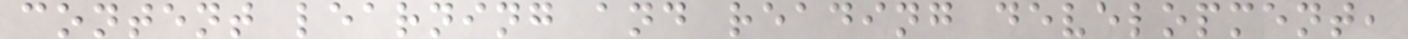content learning and reading development,
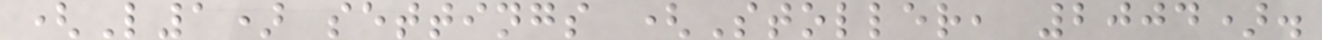(L1) settings (Stoller, 2004).
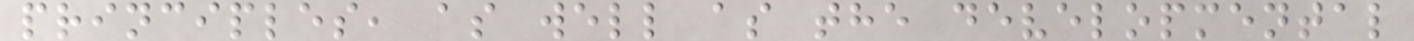principles, as well as the developmental
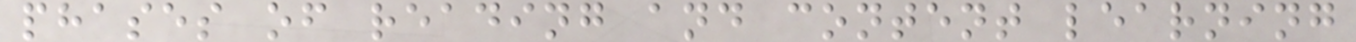phases of reading and content learning
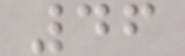46
